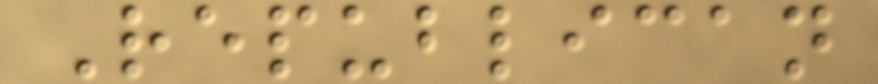Republican
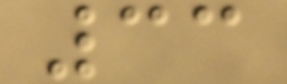33
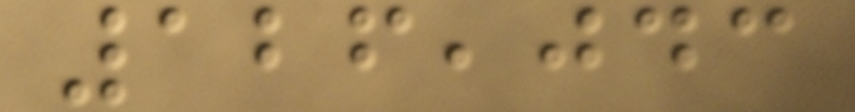126,043
